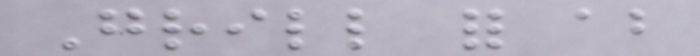Grill for about
